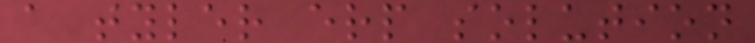a tyler erp solution
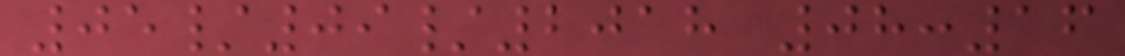05/09/2018 08:16
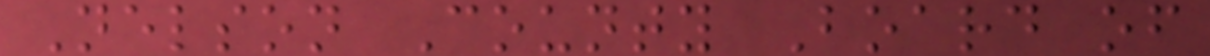Nelson County Board of
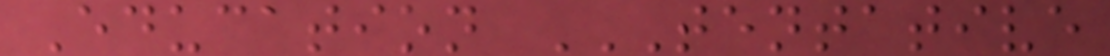Education TENTATIVE
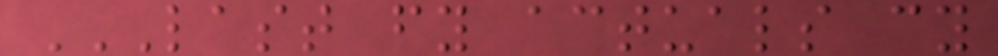LAST FY ACTUALS CY
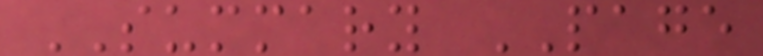SUMMARY PAGE
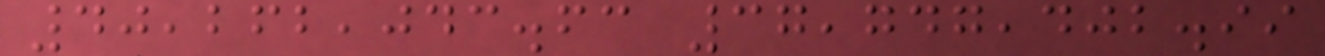40,262,043.63 37,747,402.99
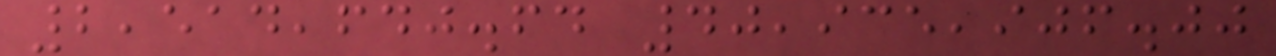2,514,640.64 40,935,906.00
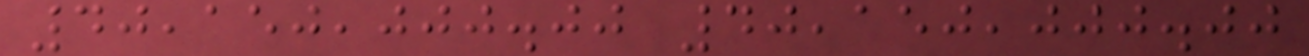40,150,000.00 40,150,000.00
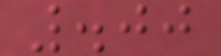.00
